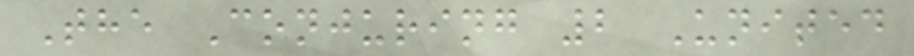The Conjuring 2 United
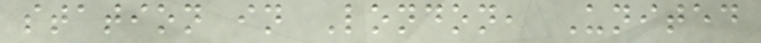station in London, United
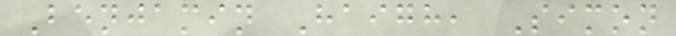Benjamin Haigh, Simon
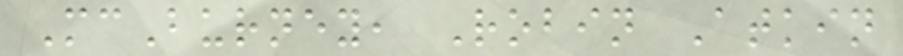McBurney, Robin Atkin
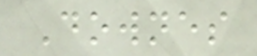Downes
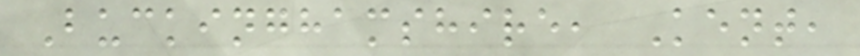Buckinghamshire, Kent,
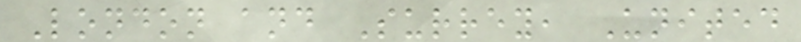London and Surrey, United
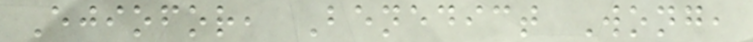Ejiofor, Benedict Wong,
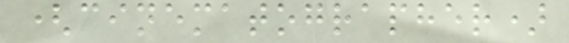(cinematographer)
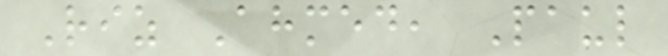Riz Ahmed, Paul
